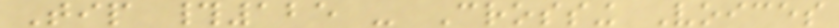Tip #125 - Crossing Voices
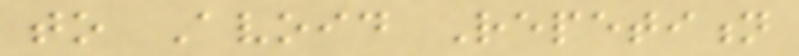to Avoid Repetition
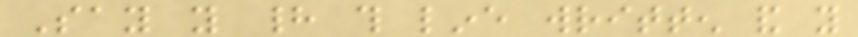Say you had this line written and you
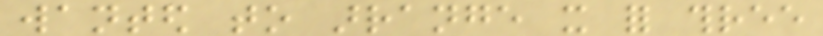wanted to arrange it for three
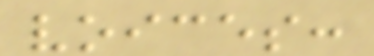voices:
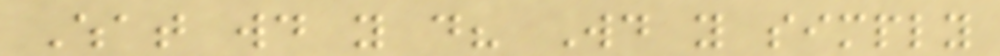What would you do? Would you simply
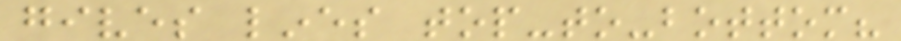gives lines top-to-bottom?
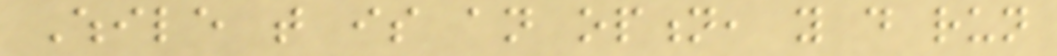While that is an option, you do run
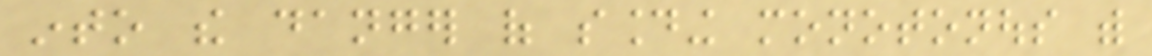into the danger of sounding monotonous with
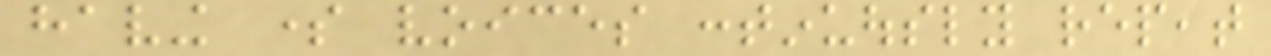having some voices continuously repeat
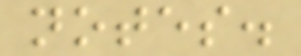notes.
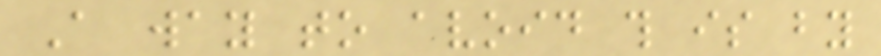A way to avoid this is by
